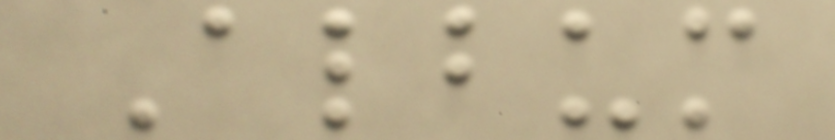Album
